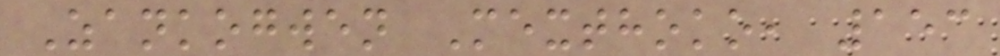Zankogwen Mexthoko, 153
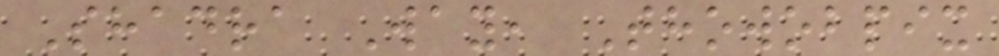Shadra Way, Thowobpix
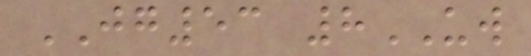JG53 8UW
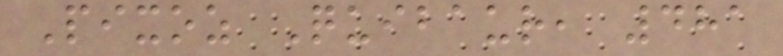Pixoz Quibaur, 481
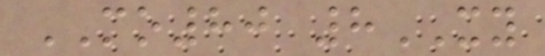MO80 8XY
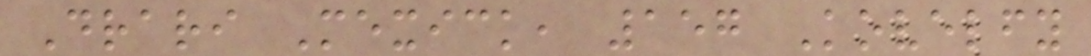Drari Mexick, 157 Kovelfy
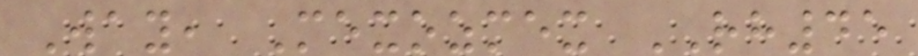Way, Mexozmex RH45
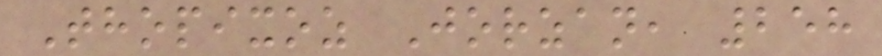Thopixoz Jorzan, 258
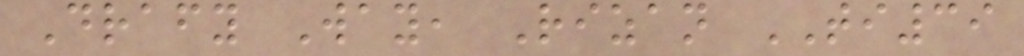Drafy Way, Rizan TI39
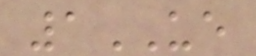1UE
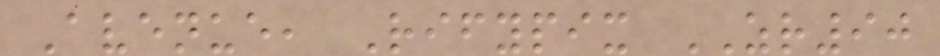Avenue, Rifypix ZR90
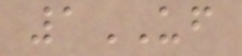1UF
